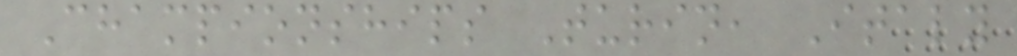Championships Turin, Italy
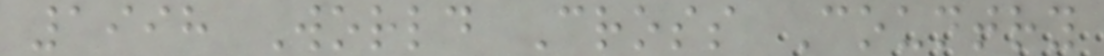1998 World Cross Country
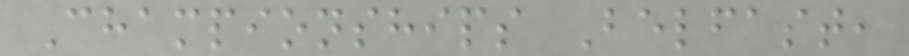Championships Belfast,
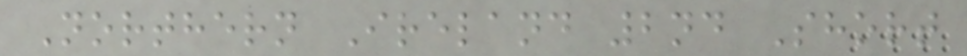Northern Ireland 2nd Short
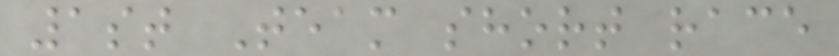1st Team short race
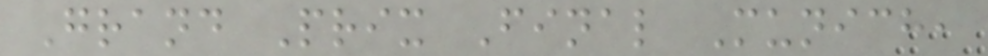Grand Prix Final Munich,
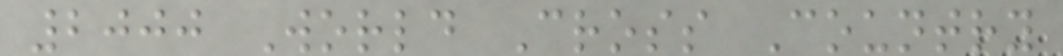2000 World Cross Country
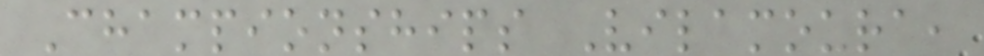Championships Vilamoura,
